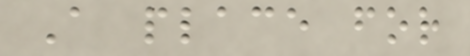A place for
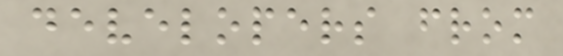developers from
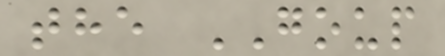the GOUP
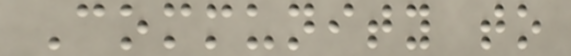Community to
